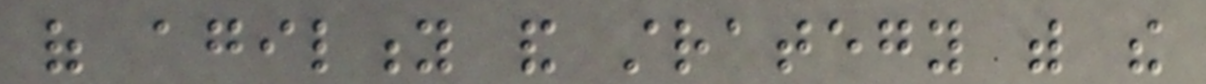of agility and strategy with the
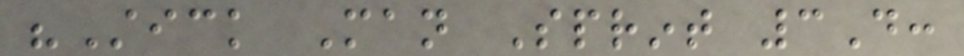"Stick Man Sprint 3D:
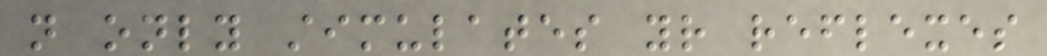not only stimulates your reflexes
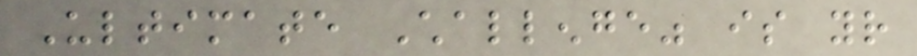Ultimate Challenge" is your
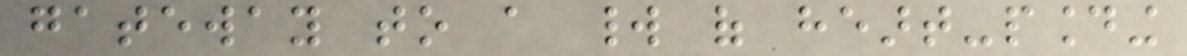gateway to a world of heart-pounding
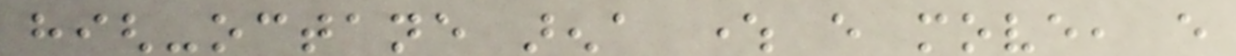high-octane arena where every move, every
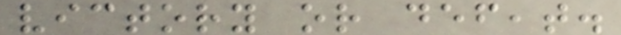victory or defeat.
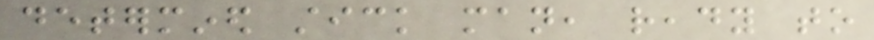determined stick man, ready to
